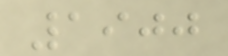1900
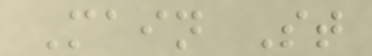Main St
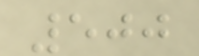500
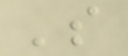's
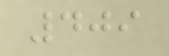409
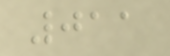011
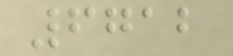6712
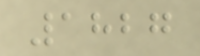1827
